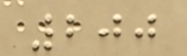200
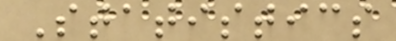Statistics
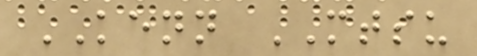KENN MTSU
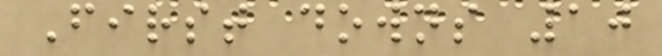First downs 10
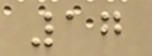17
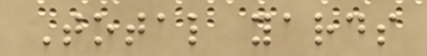Total yards
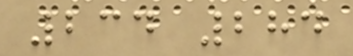234 284
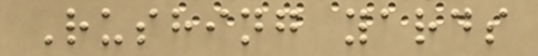Rushing yards
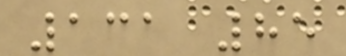131 85
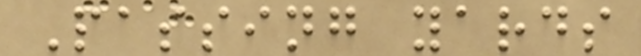Passing yards
